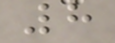8
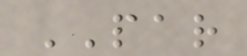PAR
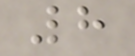8
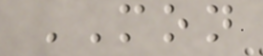MON
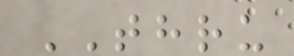THRU
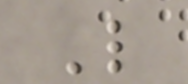L
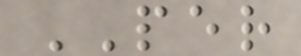PER
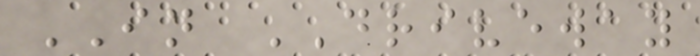IN DRIVEWAY
